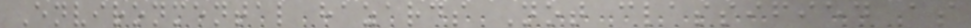Environmental hazards Not classified as
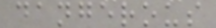dangerous
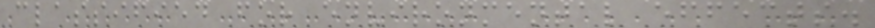classified for environmental effects.
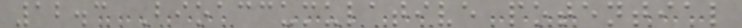12.3 Bioaccumulative potential
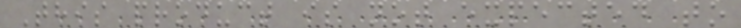This product is not expected to
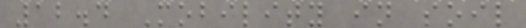12.4 Mobility in soil
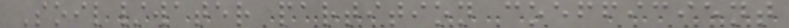Soil/water partition coefficient
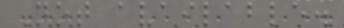Not available.
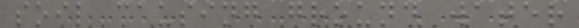soil causing ground water
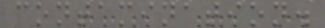contamination.
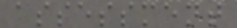assessment
